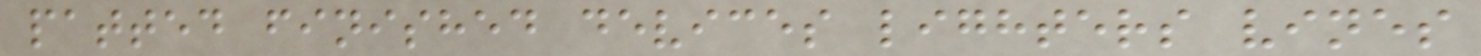patted finished devices lighters vines
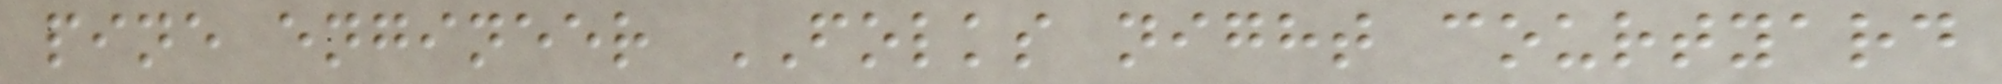pine engineer FOLKS night courtyard
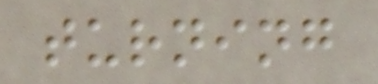turning
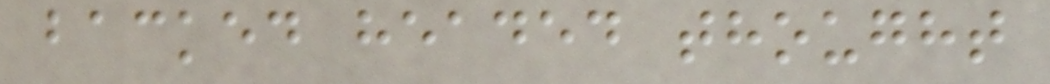backed headed thought
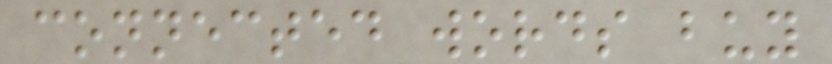connected words buy
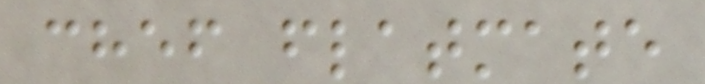chef flatmate
